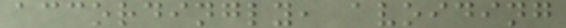accordingly, avoiding
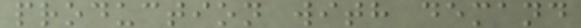production with demand
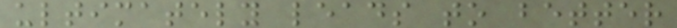ultimately leads to better
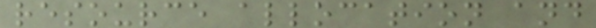resource allocation and
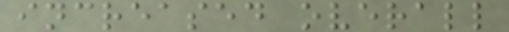increased overall
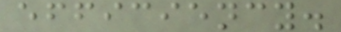efficiency.
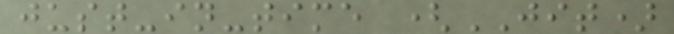just-in-time (JIT)
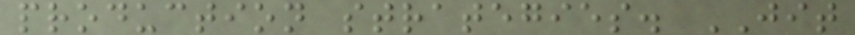production strategies. JIT
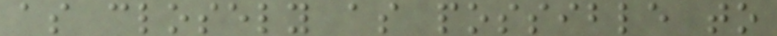as closely as possible to
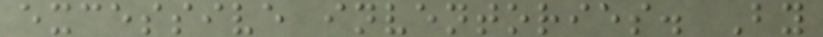excessive inventories. By
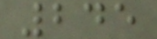245
